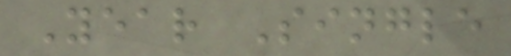Year Single
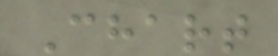Chart
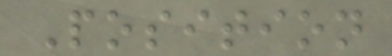Position
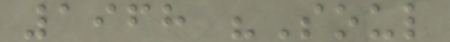1968 "Soul
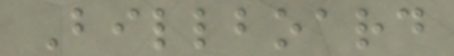Billboard
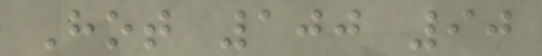Hot 100 90
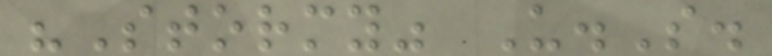"Stormy" U.S.
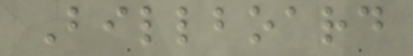Billboard
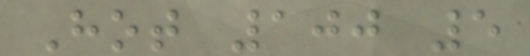Hot 100 5
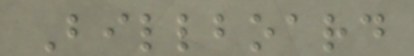Billboard
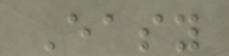Easy
